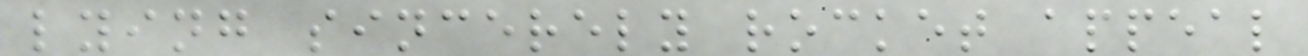lying sincerely rocket appeal
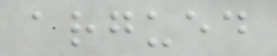argued
